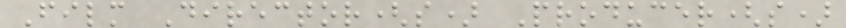Film Director(s) Producer(s)
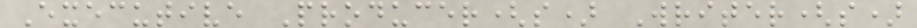Executive Producer(s) Writer(s)
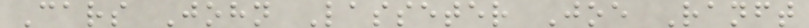Cars John Lasseter Joe Ranft
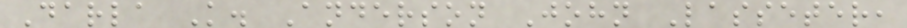Darla K. Anderson John Lasseter,
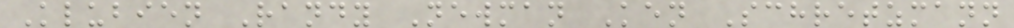Klubien Randy Newman Ken Schretzmann
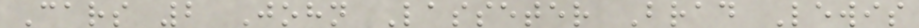Cars 2 John Lasseter Brad Lewis
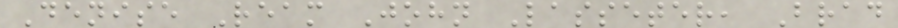Denise Ream John Lasseter, Brad
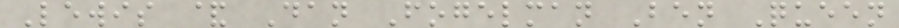Lewis & Dan Fogelman Ben Queen
